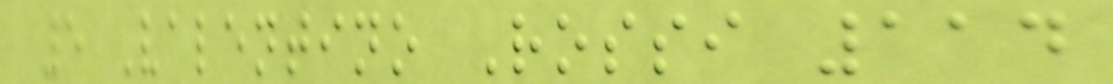5 Valentino Rossi 114
